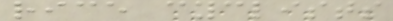rice cyclists
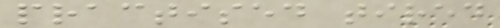practised tired
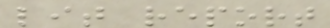lit report
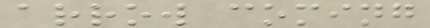arrow coming
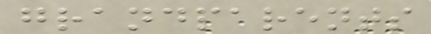grandparents
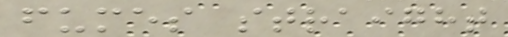fumes straight
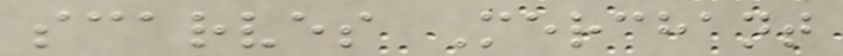scarves Merchant
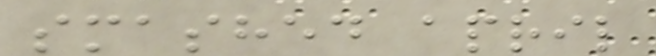smashed april
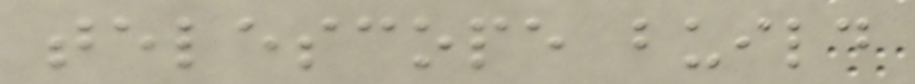telescope build
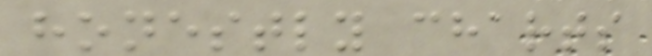honestly charts
